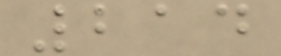214
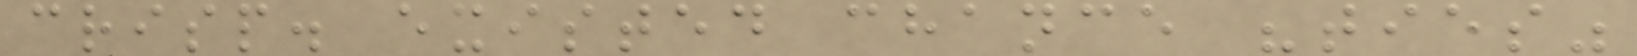crisp. existed chance "ties"
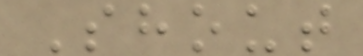Shout
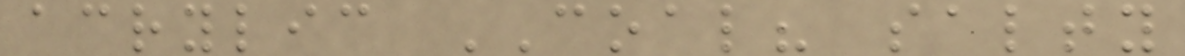acrylic COAL? salty
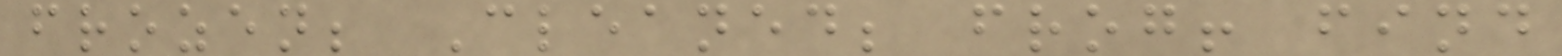frozen; Cleaned; frog! find
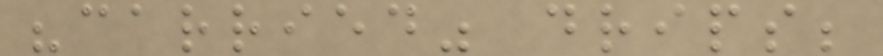"carried" drips;
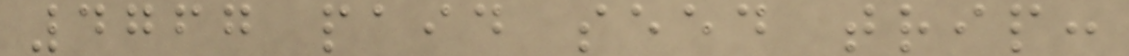4767 paid seed trip:
